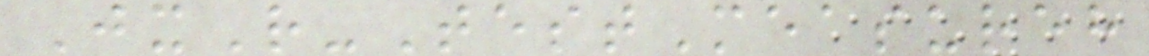JxR-TestMeasureh
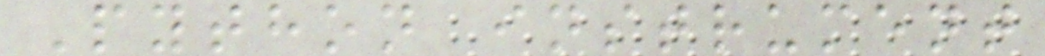Python instrument
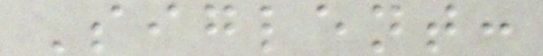Siglent:
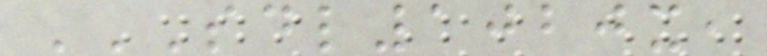SDL1020X,
